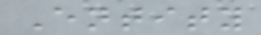Entity
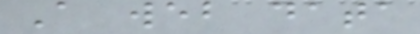A web data
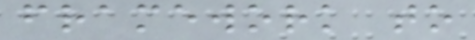framework to
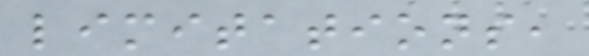limitations,
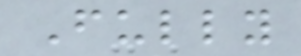Fully
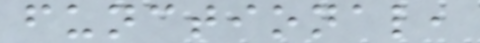functional,
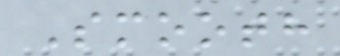Smooth
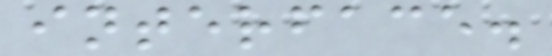interface.
